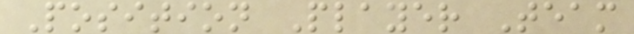Position Player Team
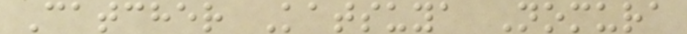Catcher Katsuya Nomura
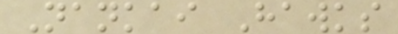Nankai Hawks
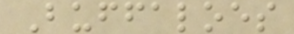Buffaloes
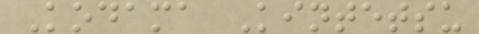Kodama Kintetsu
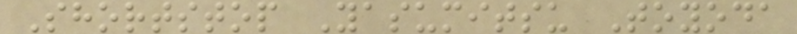Shortstop Yasumitsu Toyoda
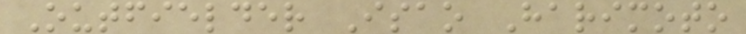Outfielder Isao Harimoto
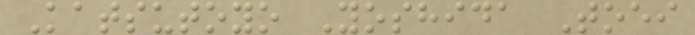Katsutoyo Yoshida Toei
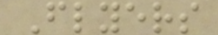Flyers
